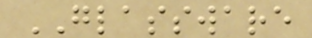GLASSWARE
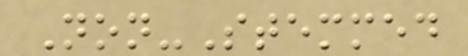Non-Stemmed
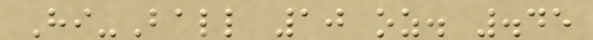Hi-Ball 10 oz. .45
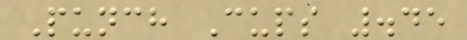Punch Cups .45
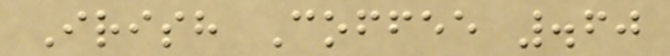Irish Coffee .60
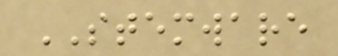STEMWARE
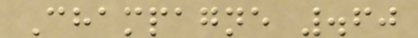Champagne .60
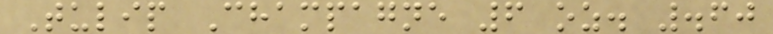Tulip Champagne 6 oz. .60
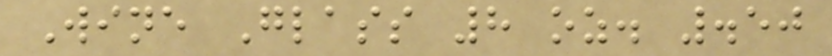Wine Glass 8 oz. .50
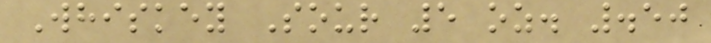Whiskey Sour 5 oz. .50
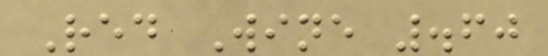Red Wine .60
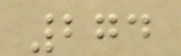274
